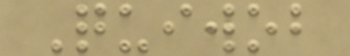Quiwob
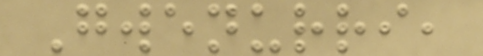Gwenurri,
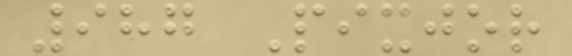987 Pixjor
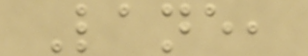Lane,
